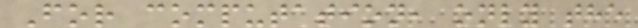For computation, only the
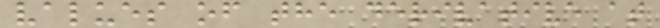values of the derivative at
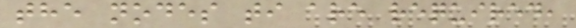the nodes ti are required,
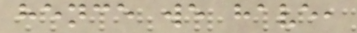hence we have,
